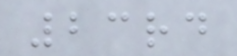23rd
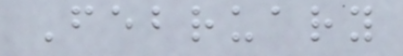February
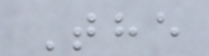The
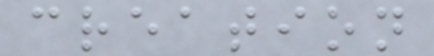creation
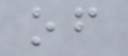of
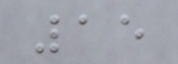15
